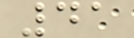41
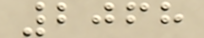2068
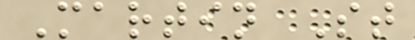Martin St
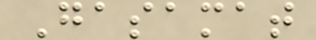Gasamat
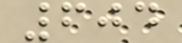604
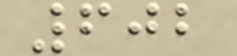602
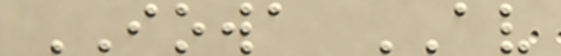IOWA AV
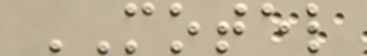MOTEL
